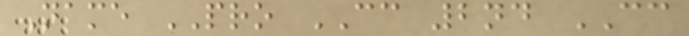Name PRO CC 2nd CC
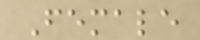Female
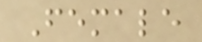Female
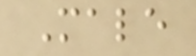Male
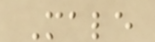Male
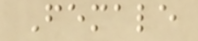Female
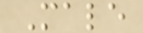Male
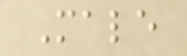Male
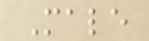Male
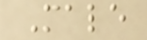Male
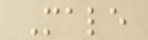Male
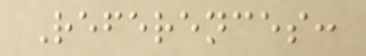References:
